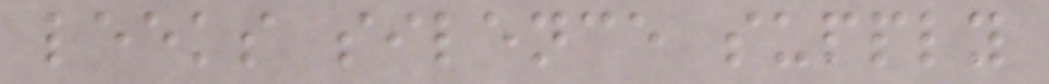leeks silence supply
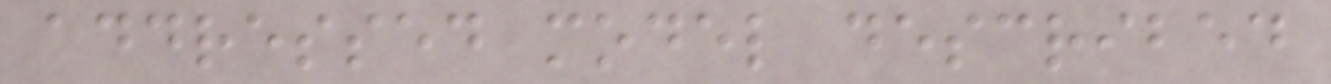addressed model described
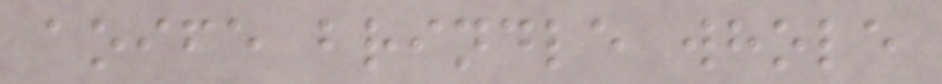aoife brindle whole
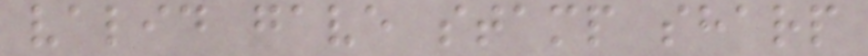valid gave stamp sharp
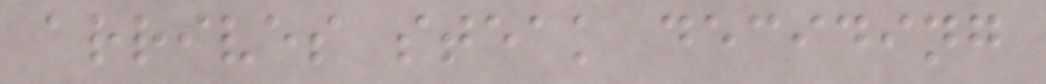arrives steak deciding
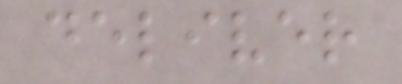deliver
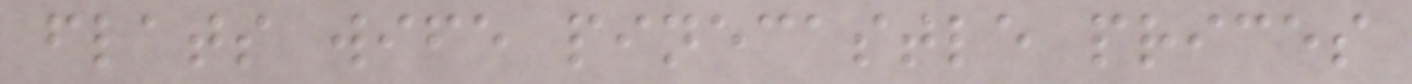flats wife pinecastle prices
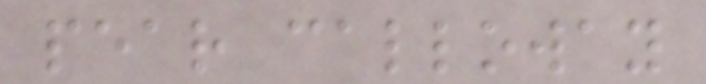pear calloway
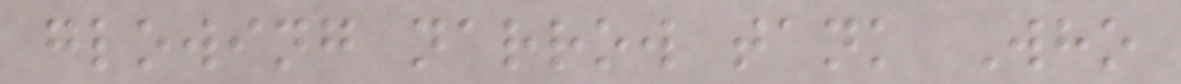glowing narrow tank Who
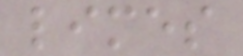limes
